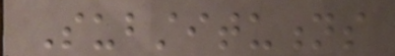Substitutions
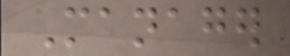Manager
